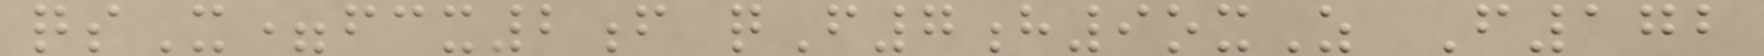qsX=fcx2f qF7h9oxZ F172
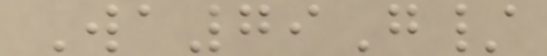Wa79G/
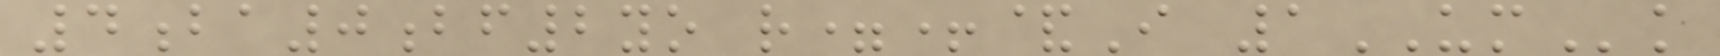4ba0bf2yo r=+&I 1UMk
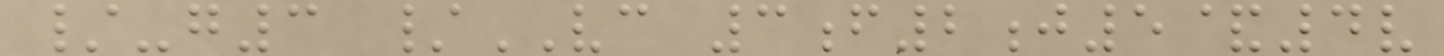/-g3 /VC 3f2j5&4v
